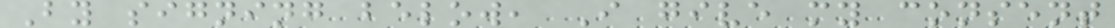By signing below, I give my consent
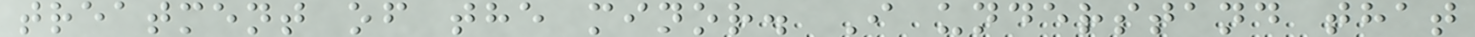treatment of the minor. I understand that
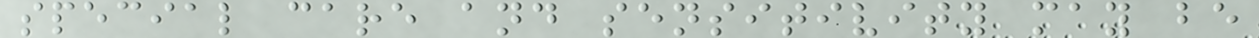special care and sensitivity may be
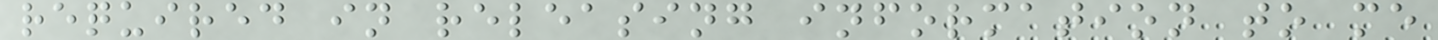required in releasing information to me
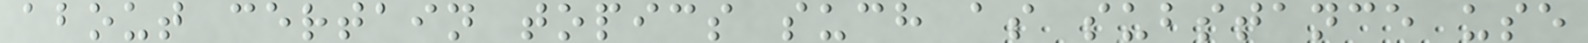about certain topics such as substance use
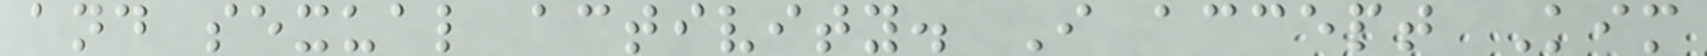and sexual activity. I accept Kim
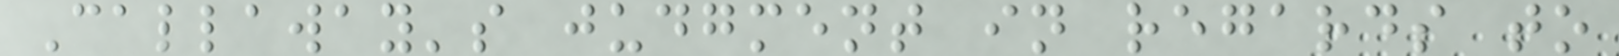Callaway's judgment in regards to
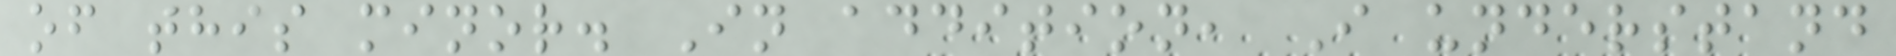of this minor. In addition, I understand
